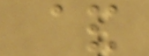&
